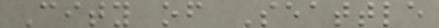City of Seattle
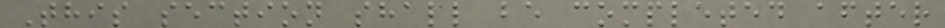This section shall be completed after
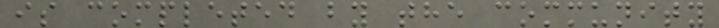is completed by the community
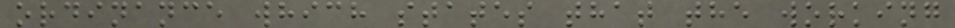ordinance which states that the working
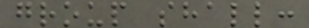group shall:
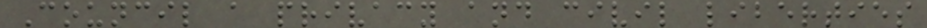Council a privacy and civil liberties
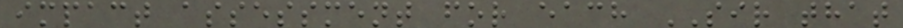impact assessment for each SIR that
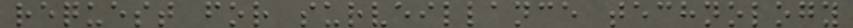request for surveillance technology
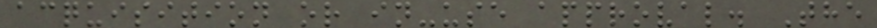acquisition or in-use approval. The
